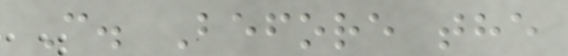C. Before the
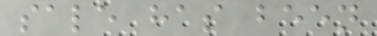sale has been
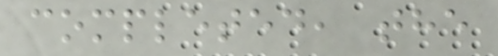completed, the
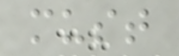must
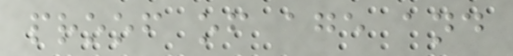proof of age and
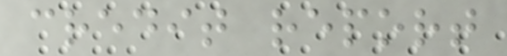credit report
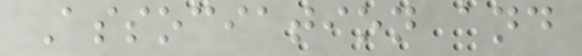Association and
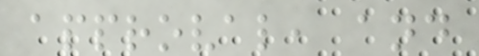approval, and
